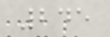245
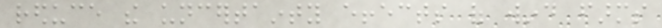reduce the uncertainty effects of wind farms
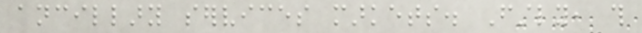ancillary services markets. Firstly, this
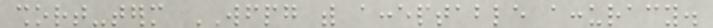short-term WFPG with acceptable accuracy.
